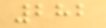282
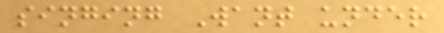singing Want under
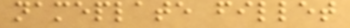nameplate fillet
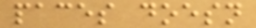paces doesn
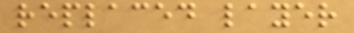replaced layer
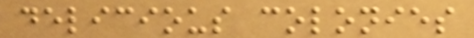delicious colonies
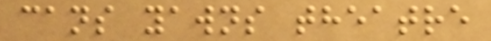cans yawns theatre
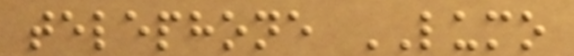telephone LUMO
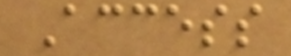Access
